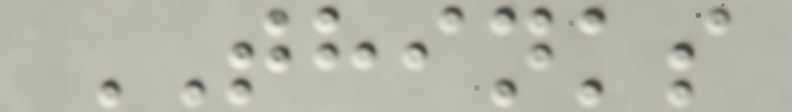THINKS
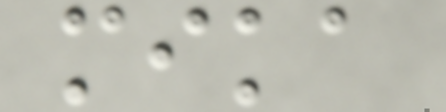mika
